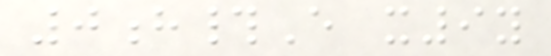0h#E x9y
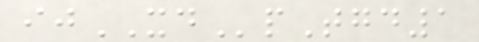ijXDpTgd1
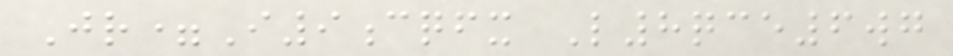Jr=I9cqfx L8qce6wg
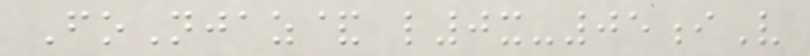FoNjaz& l0x-05iV
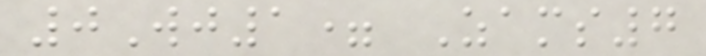0Wj1= Zams7
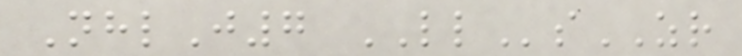NhlJ7 LLsZR
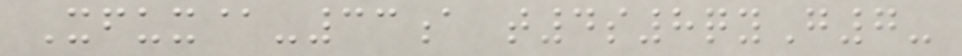Xfux@-33a t4s8qyG7-
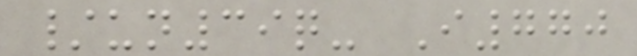/un39q- I770
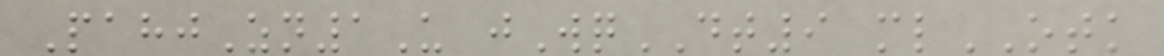PahjZn1U jWqDT9 mlOTK
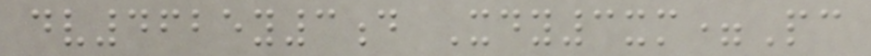dv4625y3d Xdy3xm=Pc
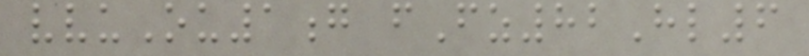vvuOu1g fFz82Hl6
